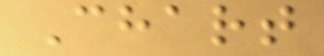Chart
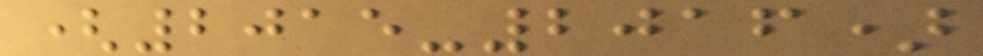(2015-2016)
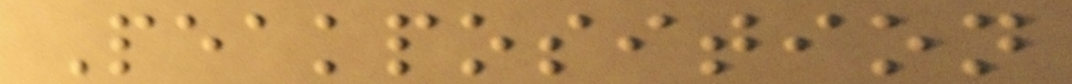Peakposition
